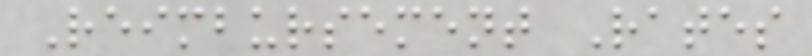Reimbursement Rates
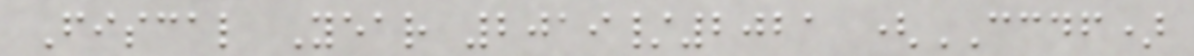Fiscal Year 2019/2021 (CCDF)
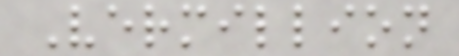Vermillion
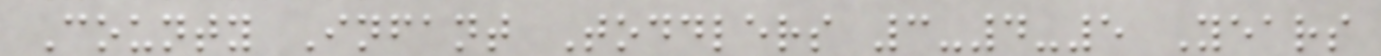County Infant Toddlers 3-4-5 Years
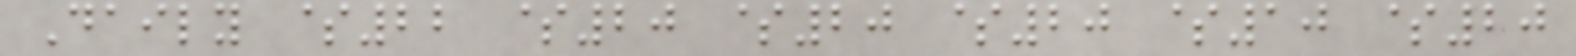Daily $22 $20 $20 $20 $10 $20
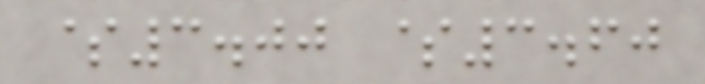$3.00 $3.60
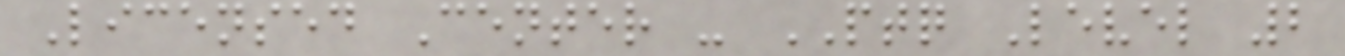Licensed Center - PTQ Level 2
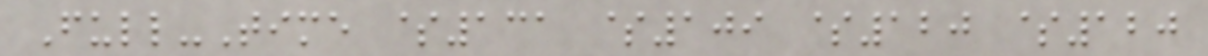Full-Time $131 $109 $120 $120
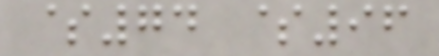$74 $96
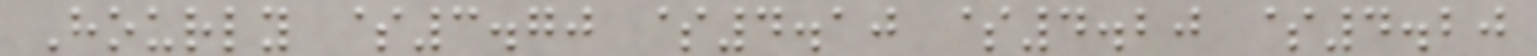Hourly $3.70 $4.10 $4.20 $4.20
